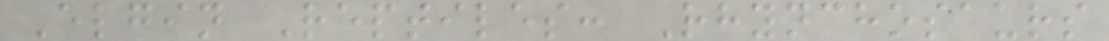Elgin Reptiles: Rhynchosaurs
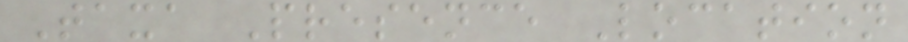Taxa Presence Location
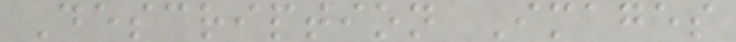Description Images
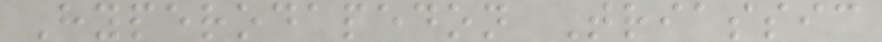Hyperodapedon Triassic
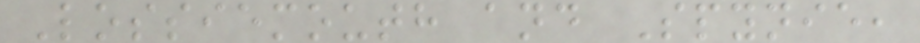Lossiemouth and Spynie,
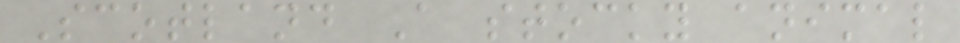Scotland A stocky animal
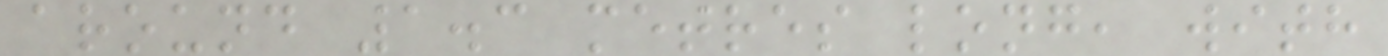around 1.3 metres long, with
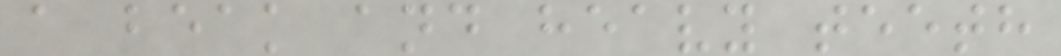a beak and heavy teeth
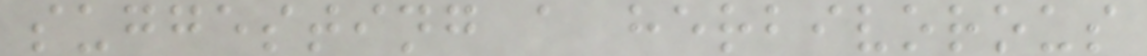suggesting a herbivorous
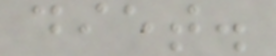diet.
